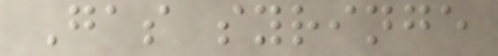Gas syringe
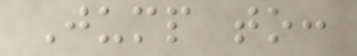Jump to:
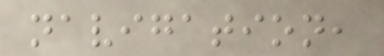navigation,
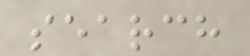search
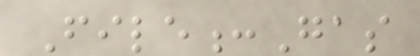File:Gas
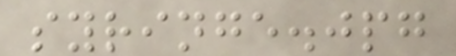syringe.jpg
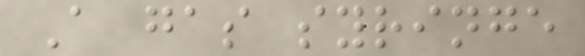A gas syringe
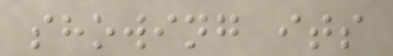showing its
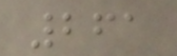261
